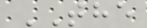THE
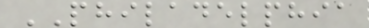PHILADELPHIA
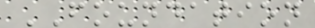FOUNDATION
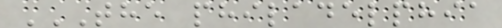THE PHILADELPHIA
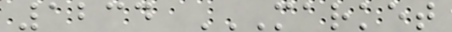1234 MARKET
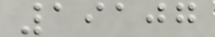19107
